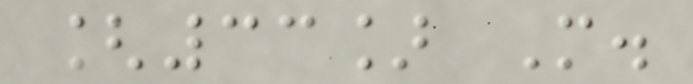[33] M.
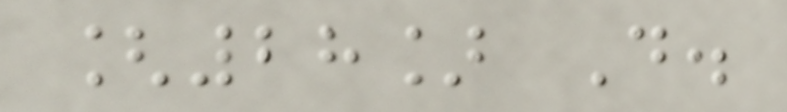[28] D.
